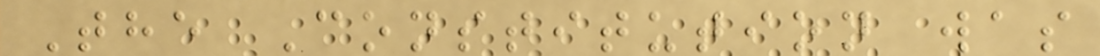The Constitution was
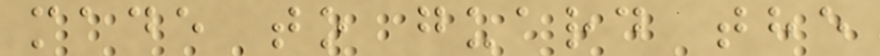made to guard the
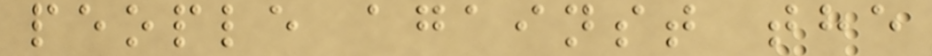people against the
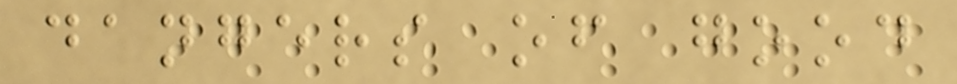dangers of good
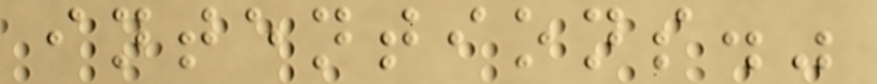intentions."
